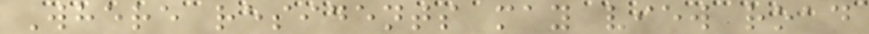Where residents may view road
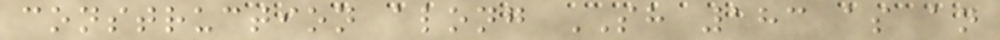construction along SH 183 as an
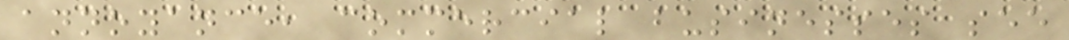annoyance, commercial businesses see
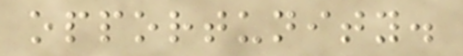opportunity.
